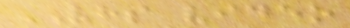VHS video
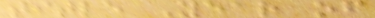title Year of
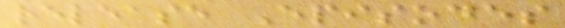release Episodes
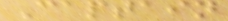Captain
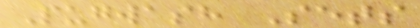Pugwash Sets
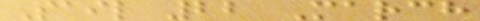Sail 22 March
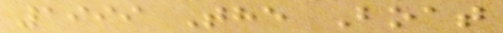1999 The Boat
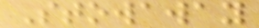Stowaway
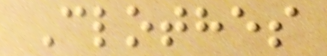Clothes
